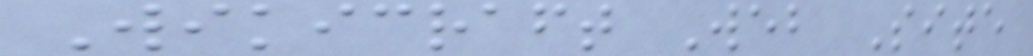Wikicraft Web Site
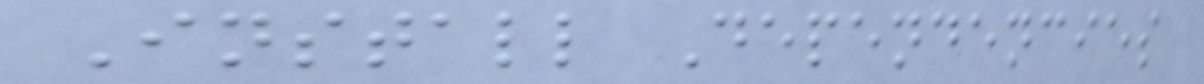Install Dependencies
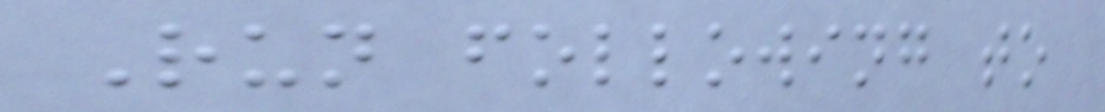Run following to
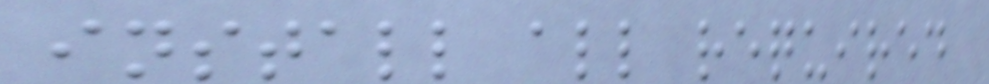install all required
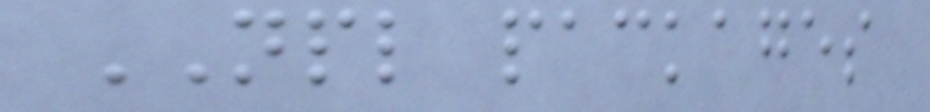NPL packages
